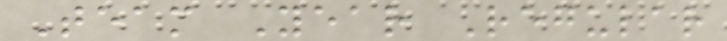Team Year Regular
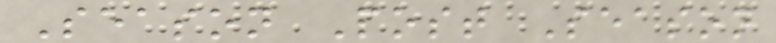Season Post Season
